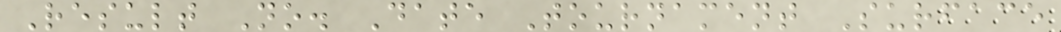Result No. Date Tournament Surface
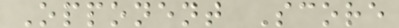Opponent Score
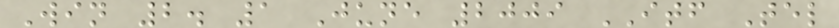Win 2. 1 June 2009 ITF Tel
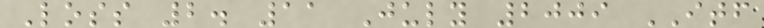Loss 2. 11 July 2009 ITF
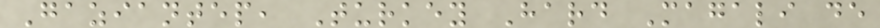Gaziantep, Turkey Hard Magali de
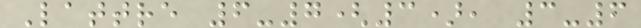Lattre 6-7(3), 3-6
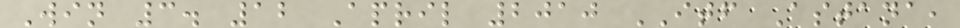Win 3. 12 April 2010 ITF Astana,
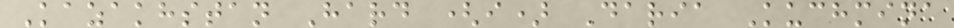Kazakhstan Hard (i) Daria Kuchmina
